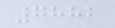7882
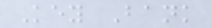Key Bank
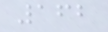162
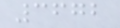3672
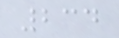234
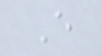E
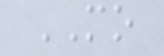MO
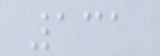131
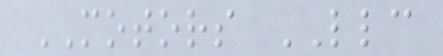MOTORS LLC
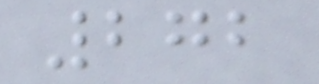272
